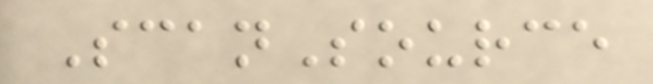ScanSource
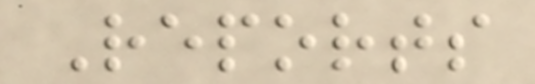Reports
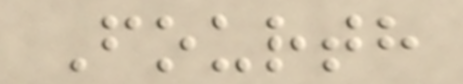Fourth
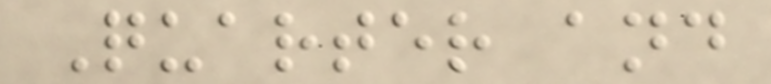Quarter and
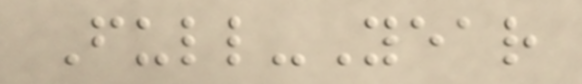Full-Year
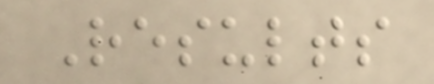Results
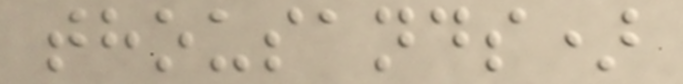thousands)
